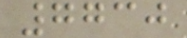7730
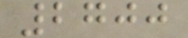2700
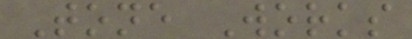Tone Works
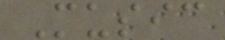Music
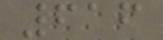616
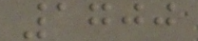1700
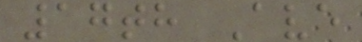17th Ave
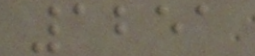1251
